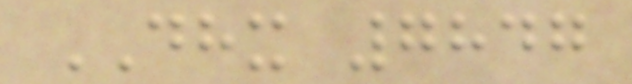DHX 7847
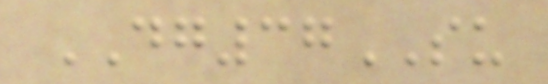DG37SU
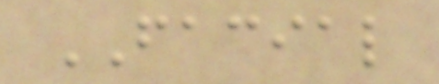FACIAL
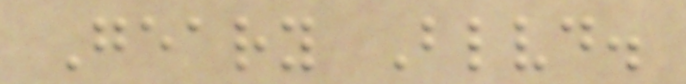Geary Blvd.
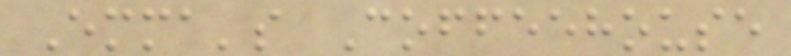Emma's Coffeehouse
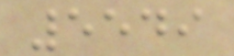5549
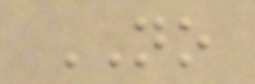NO
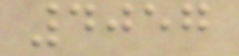4057
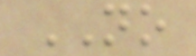NO
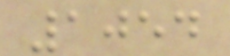1054
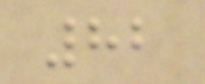82
